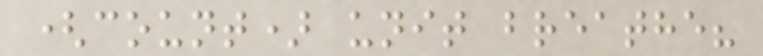(count) unit breathe?
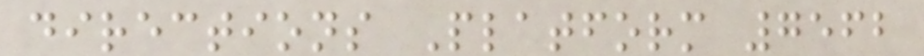directions Platform 7562
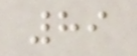89
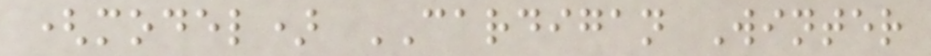(model) CARDIGAN Winter
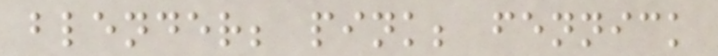blender; pink; fennick
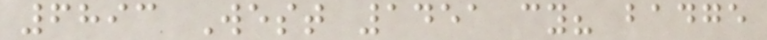6893 West 1451 cy? badge
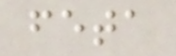feta
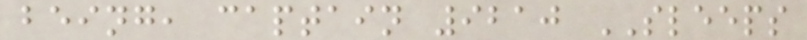being, captain 9210 SLEEPS
